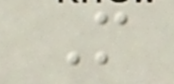M
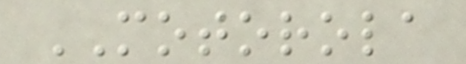MOTOROLA
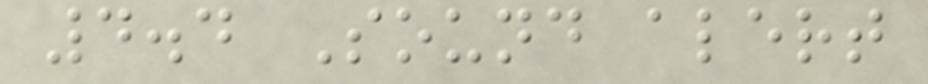4.4 Sound alert
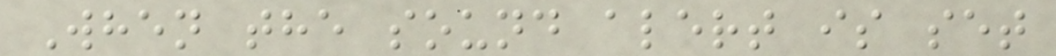When the sound alert is set
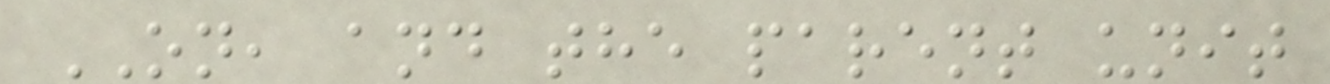ON, and the parent unit
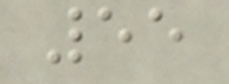55
